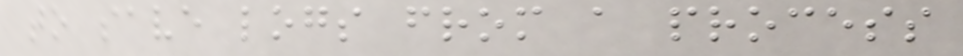to save logs from a process
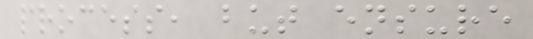process, but ensure
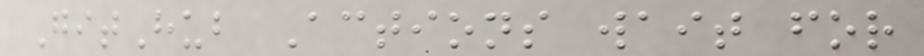GitHub Actions wait for
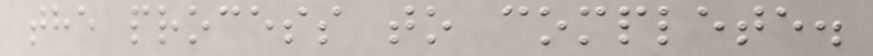the process to complete.
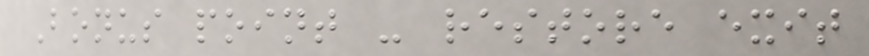Bonus point - restore exit
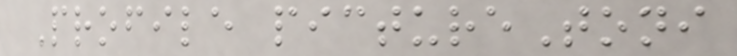Profile pictureToni
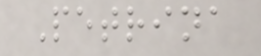Petrina
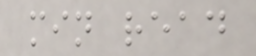min read
